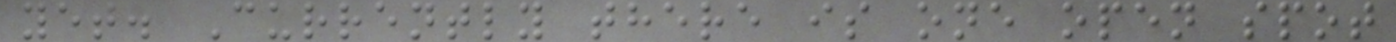yet. Currently there is one open spot
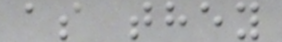as they
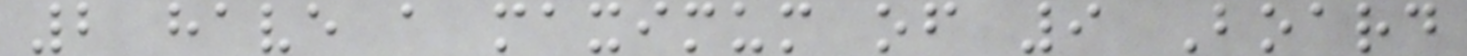2 have a maximum of 9 Board
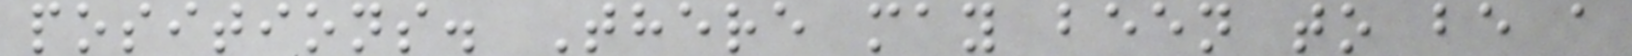positions. There may been to be a
